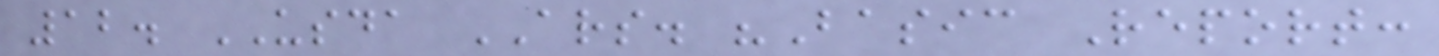12. USDA ARS. "Basic Report:
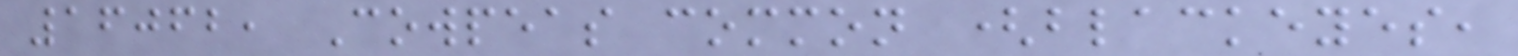16062, Cowpeas common (blackeyes,
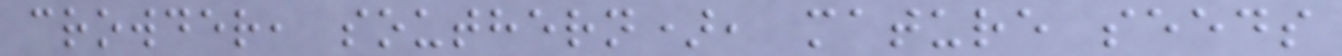crowder, southern), mature seeds
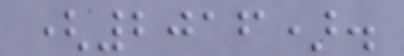(2016).
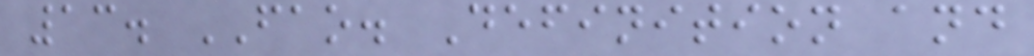13. FAO. Definition and
